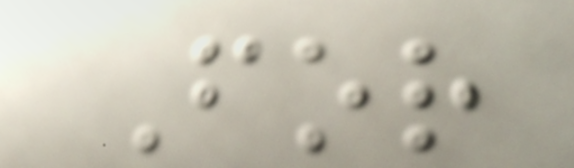For
